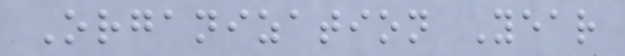Organization Year
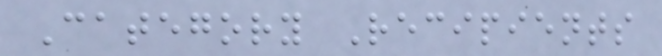Category Recipients
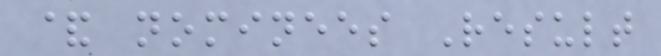& nominees Result
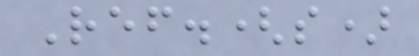Ref.(s)
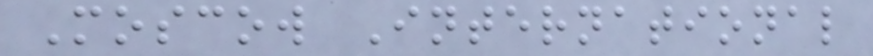Moscow International
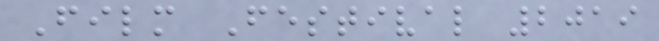Film Festival 2019
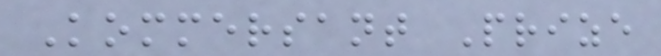Kommersant Prize
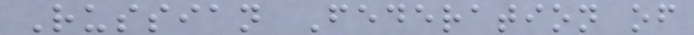Russian Federation of
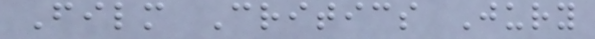Film Critics Jury
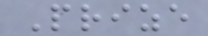Prize
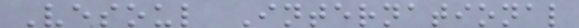Vesoul International
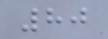80
